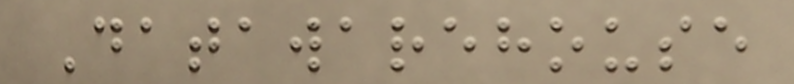Datawarehouse
